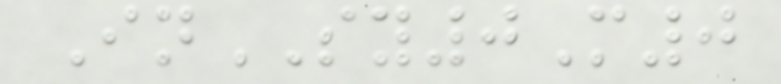InSY0M0
